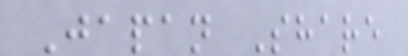Japan Share
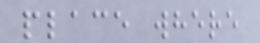place where
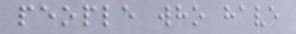people who have
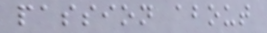passion about
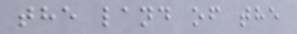the land of the
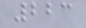223
